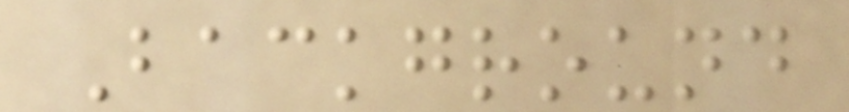Background
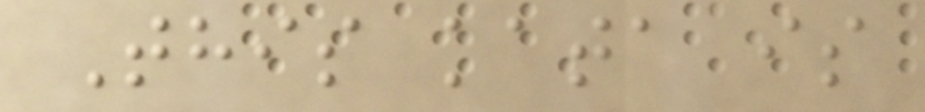This kata is
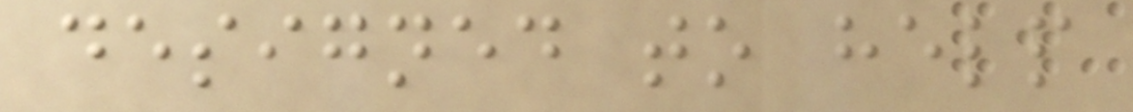designed to help
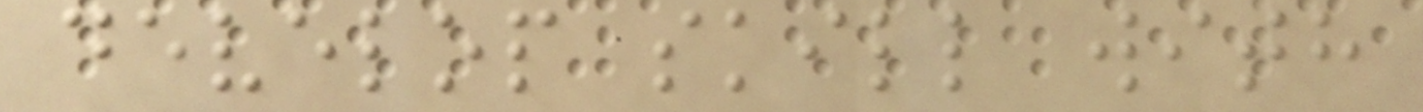develop skill with
